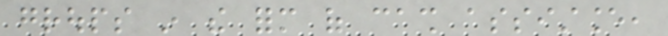groups in the form of cash assistance,
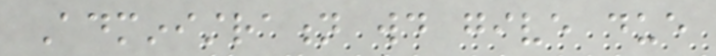Administration would give due
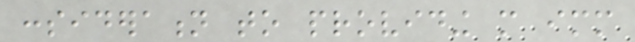consideration to providing more immediate
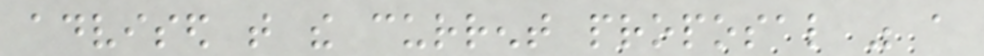advised that the current proposal was a
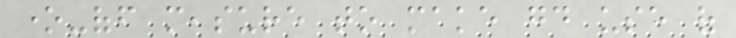one-off measure to make good use of
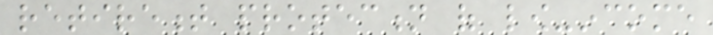retirement protection of low-income
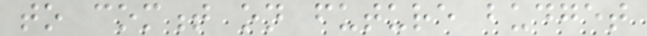to comment on future budget
